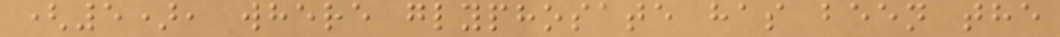(5), where glyphosate has been the
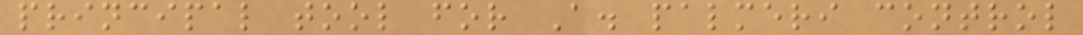principal tool for A. palmeri control
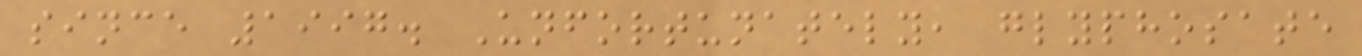since 1997. Unfortunately, glyphosate
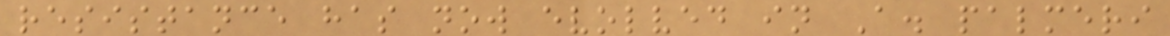resistance has now evolved in A. palmeri
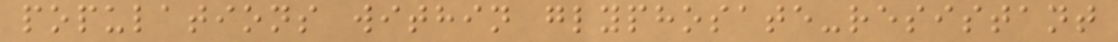populations within glyphosate-resistant
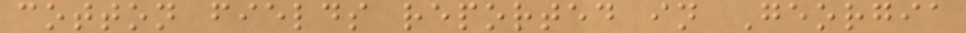cotton fields reported in Georgia
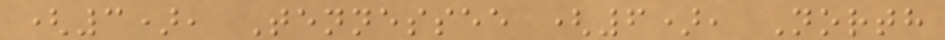(3), Tennessee (6), North
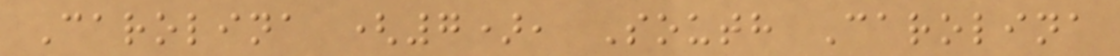Carolina (7), South Carolina
